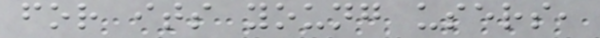for its young users,
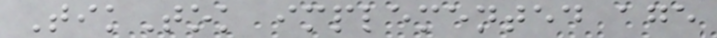TikTok implemented age
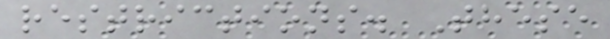restrictions. These
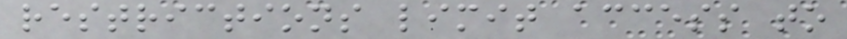restrictions limit access to
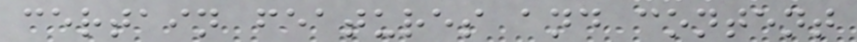certain features and content
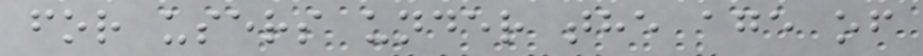for users under the age of
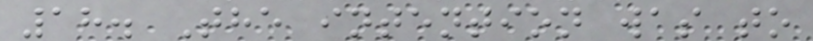18. The intention was to
